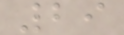29
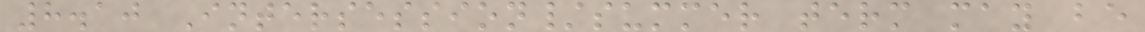8.10 Intersession/summer term may be
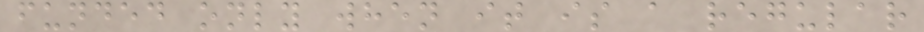funded only when it is a regular
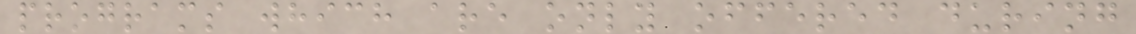programs which are only offered during
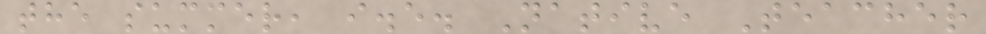the summer, i.e. Native Teacher
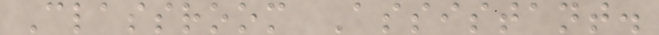Classroom Assistant.
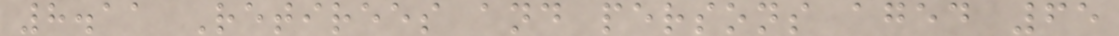8.11 Retirees and persons aged 65
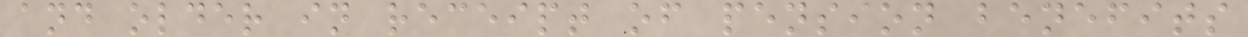and older in receipt of pension benefits
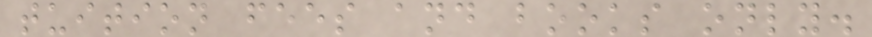tuition fees and books only.
